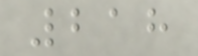218
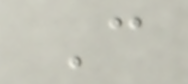C
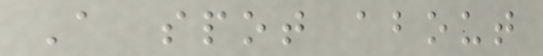A spot about
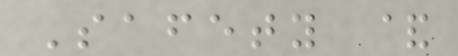Safety &
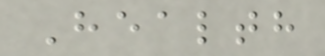Health
